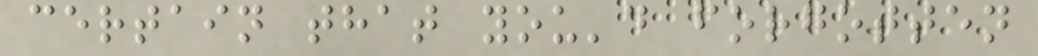certain that you'd forgotten
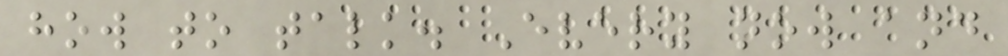how to talk. Every now and
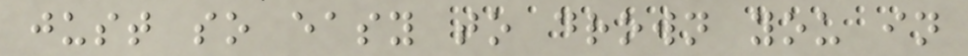just so easy to drown you in
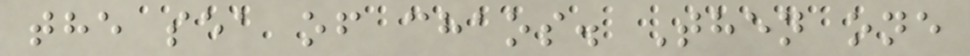the sea of chaos. Then one
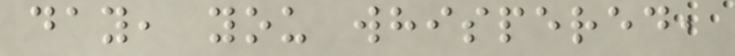day, you whispered,
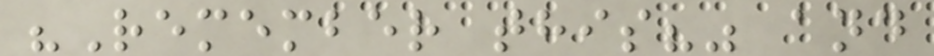"Remember this?" and
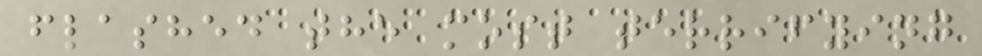flashed the most terrifying
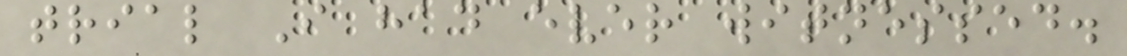trial I had ever witnessed.
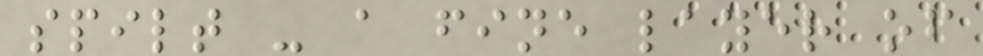spilt - a fine layer of
